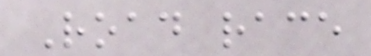Road race
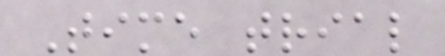Time trial
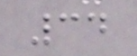34
